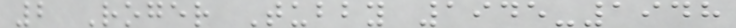2 Roger Tubby 1945-1948
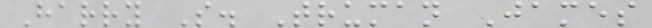Harry S. Truman James
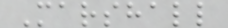Marshall
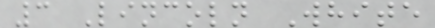3 Lincoln White
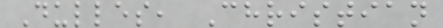Dulles, Christian
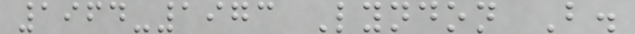1964-1973 Lyndon B.
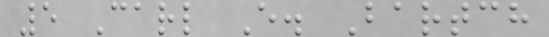5 Carl E. Bartch
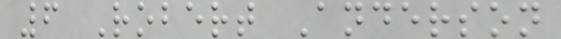6 Robert Anderson
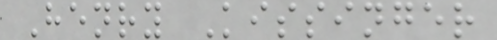Henry Kissinger
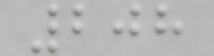208
